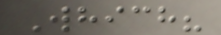Which?
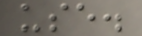use.
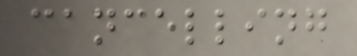cancelling
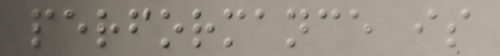performance is
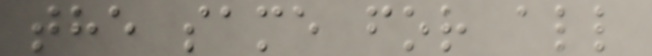the same for all
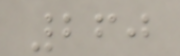260
